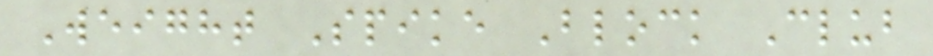Weight Spike Block Club
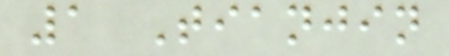1 Tianjin
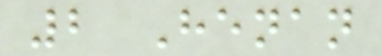2 Henan
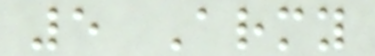5 Army
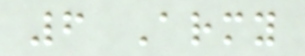6 Army
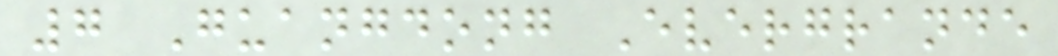7 Guangdong Evergrande
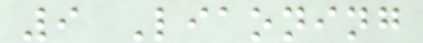9 Liaoning
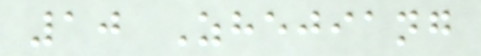10 Zhejiang
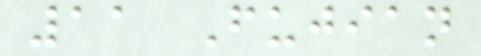11 Fujian
